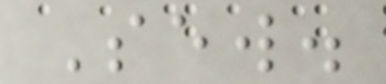Sew.
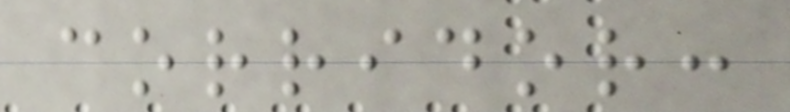corridor:
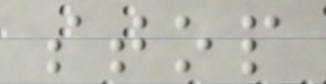stop
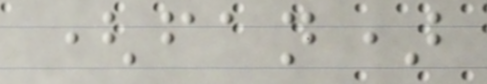(fan)
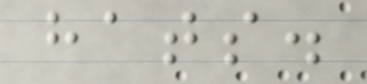hats.
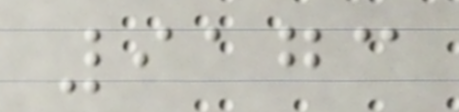9173
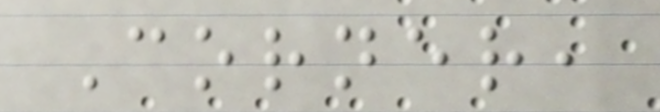Corner,
